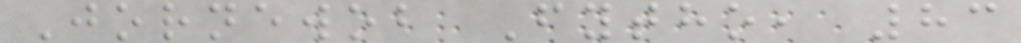Jornewob Fytho, 83
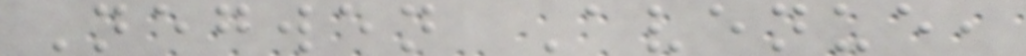Negwen Avenue,
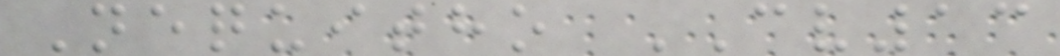Nequitho CV13
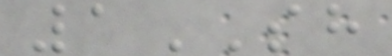1SH
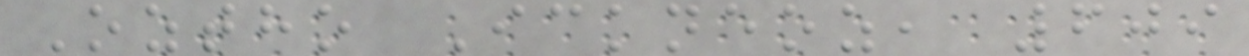Oztho Ickneoz, 609
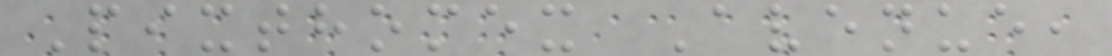Pixthomex Avenue,
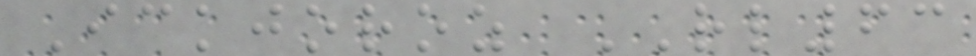Ickjoroz RL63
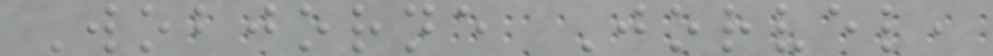Wobjorne Jorvel,
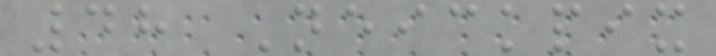48 Neickpix
